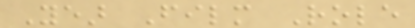Year Film Role
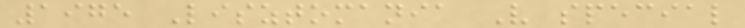1975 Lisztomania Very special
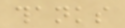thanks
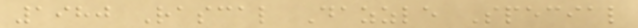1980 Rascal Dazzle Special
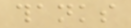thanks
